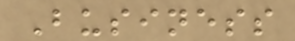Business
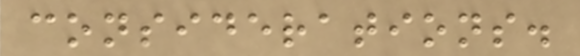considerations.
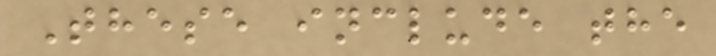These include the
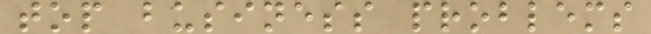top business problems
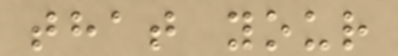that your
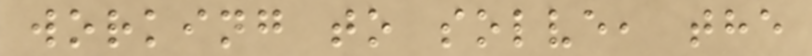working to solve, the
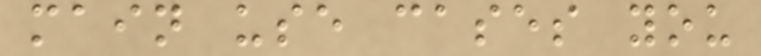main use cases you
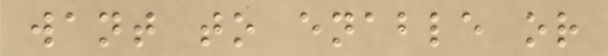want to enable or
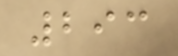293
